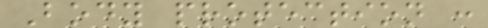Body protection :
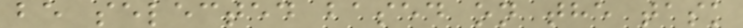be selected based on the task
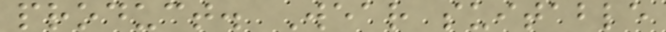product. Wear suitable
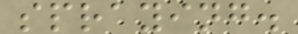spraying.
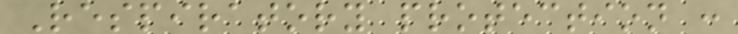Respiratory protection :
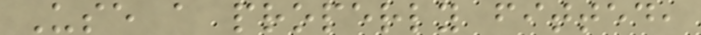Use a properly fitted,
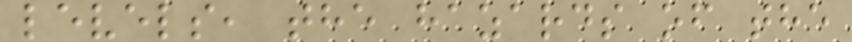levels, the hazards of the
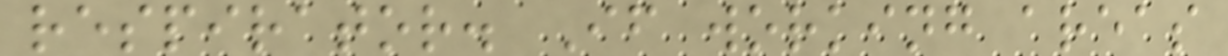respirator. If working areas
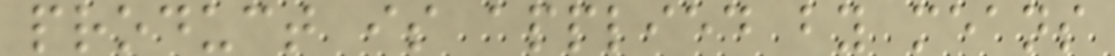product is applied by means
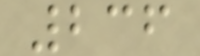236
